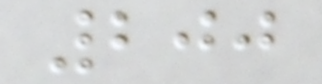200
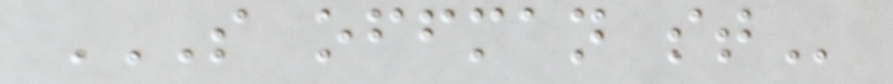S OFFMAN ST
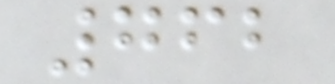762
